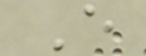E
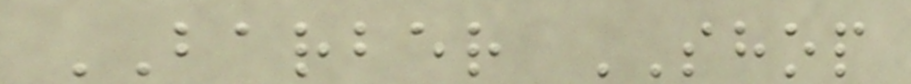BARBER SHOP
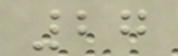27
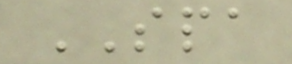SPA
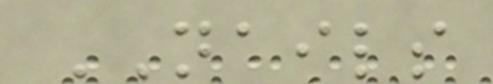NAILS
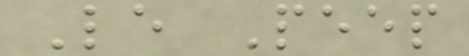Le Peep
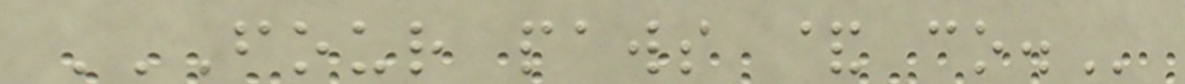FOUR PAWS & CO.
